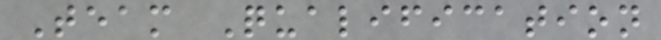Team Qualification
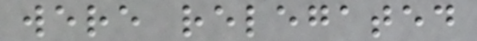were relegated
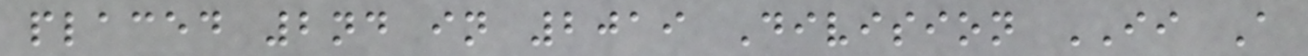placed 2nd in 2019 Division II A
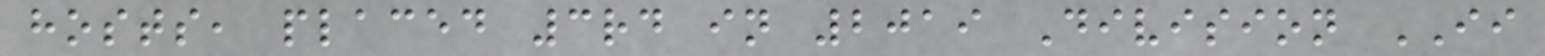hosts, placed 3rd in 2019 Division II
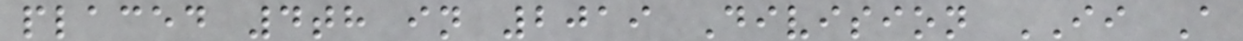placed 4th in 2019 Division II A
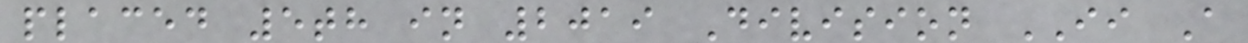placed 5th in 2019 Division II A
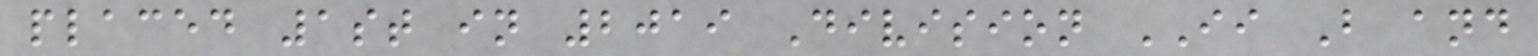placed 1st in 2019 Division II B and
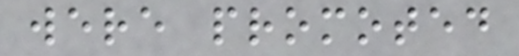were promoted
